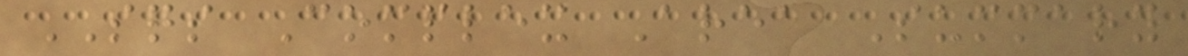SQS Complex Area Summary
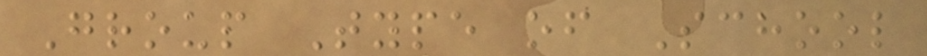Group Type of School
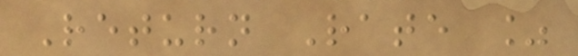Return Rate %
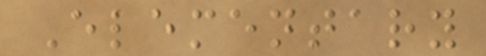Elementary
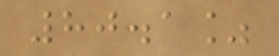80.1%
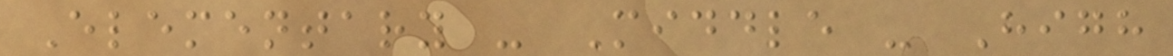Elementary - Middle - High
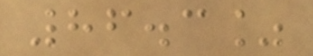86.3%
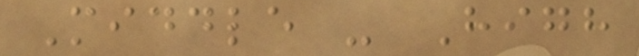Middle - High
